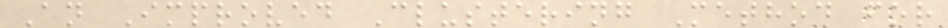An Improved Clustering Method for
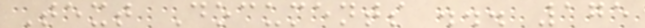Text Documents ... 175
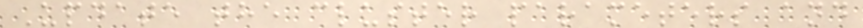Update the cluster parameters and
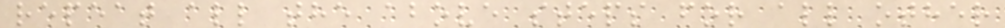repeat all the above steps for all other
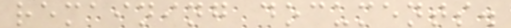remaining documents.
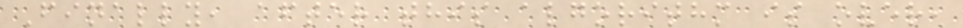Finally, after this algorithm is over,
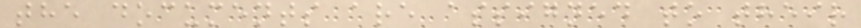the documents are assigned to their
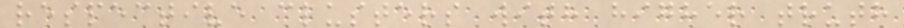respective clusters with higher truth
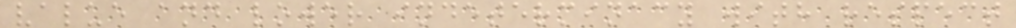value and lower indeterminacy with respect
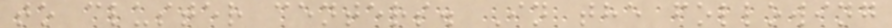to cluster centers. In the following
